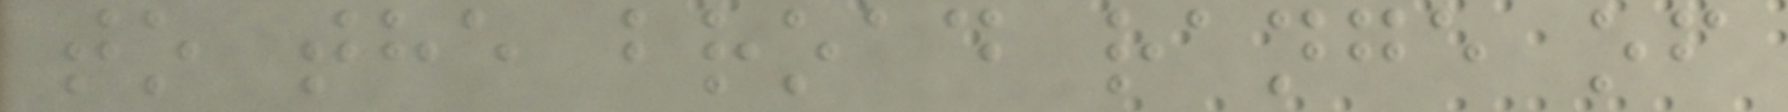to the broad range of
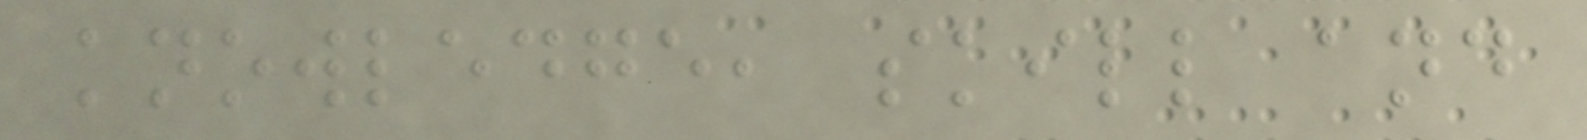knowledge, skill and
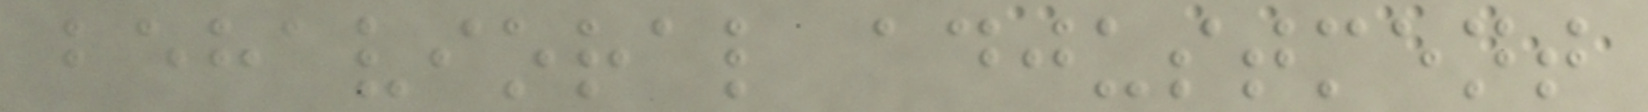behavioral adjustment
